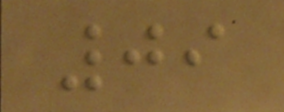09
